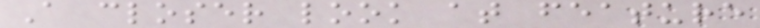A closer look at feature
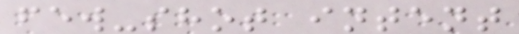few-shot intent
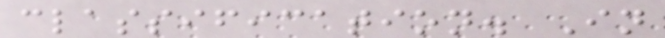classification. In
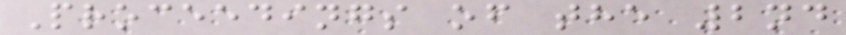Proceedings of the 2nd
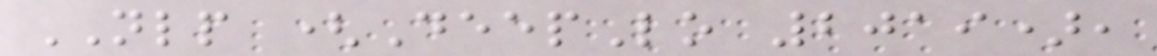NLP (DeepLo 2019),
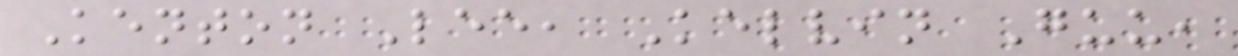Kenton Lee, Kelvin Guu,
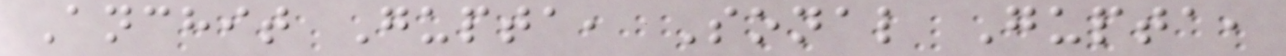Anchit Gupta, Sonal Gupta,
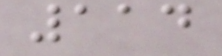114
